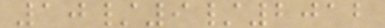10/9/2012
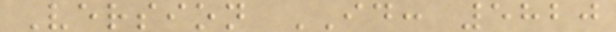Version ID: 5820
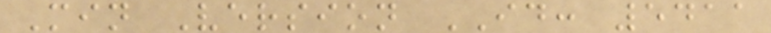Min Version ID: 5411
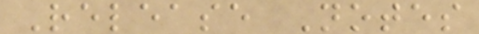Release Notes
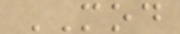MOD
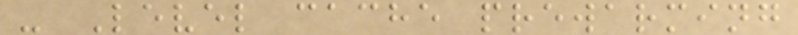- Level cache prewarming
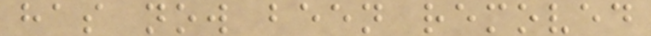has now been removed
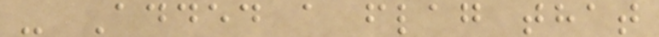- Added a flag that
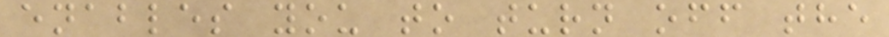enables you to turn off the
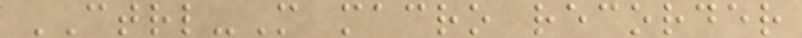CTRL-M macro recorder
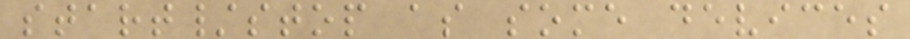start/stop as some devices
